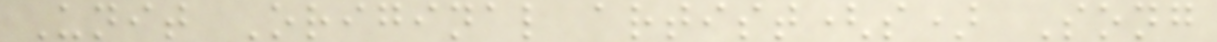Unit Original artist(s) Song
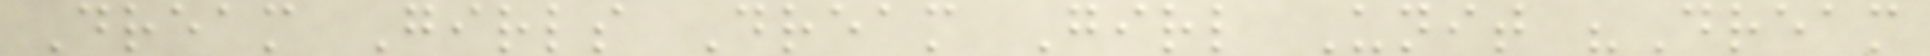Dream Girls Dream Girl Unit "Dream
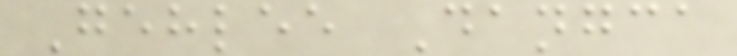Gehlee Dangca
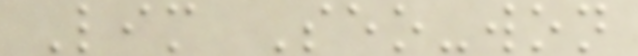Lim Seo-won
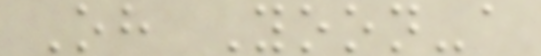Oh Yoon-a
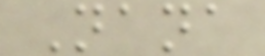Nana
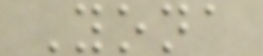Yona
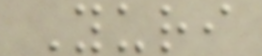Yuri
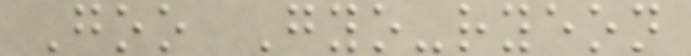Goo Gyo-ryeon
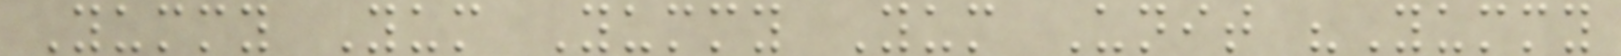Yummy Yum Yummy Yum Unit "Yummy
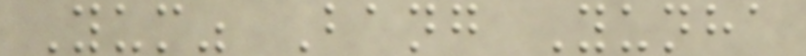Yum" Bang Yunha
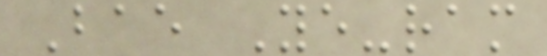Bae Ye-ram
